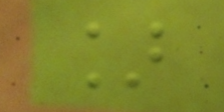]
